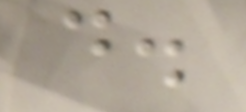d.
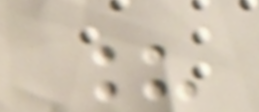?
